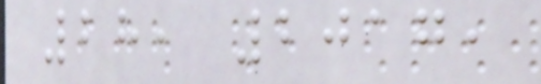28, 2017,
